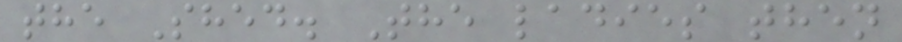the Shed. The ladies then
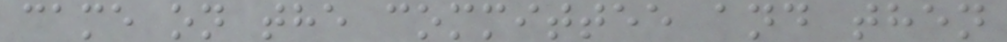came on the committee and then
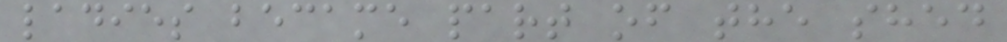ladies became part of the shed
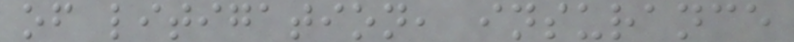of litigation, insurance
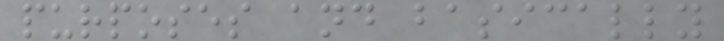purposes and basically
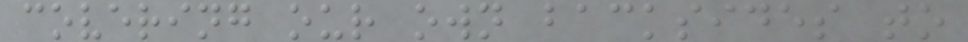covering our own backsides to
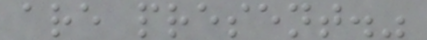are present."
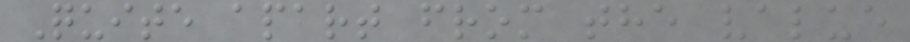Quite apart from the value
